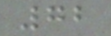72
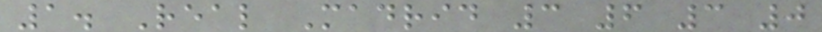1. Real Madrid 3 6 3 0
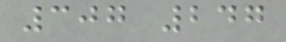307 247
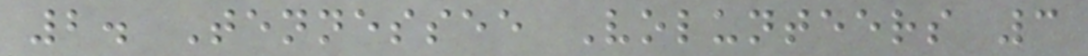2. Tennessee Volunteers 3
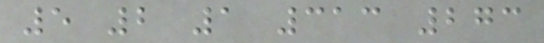5 2 1 313 273
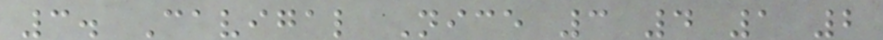3. Cavigal Nice 3 4 1 2
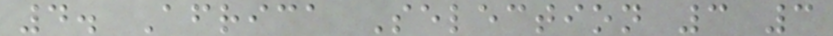4. Africa Selection 3 3
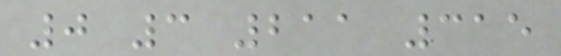0 3 211 315
